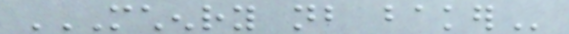MCHENRY NB BAKER
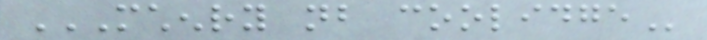MCHENRY NB COOLIDGE
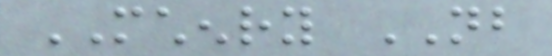MCHENRY NB
